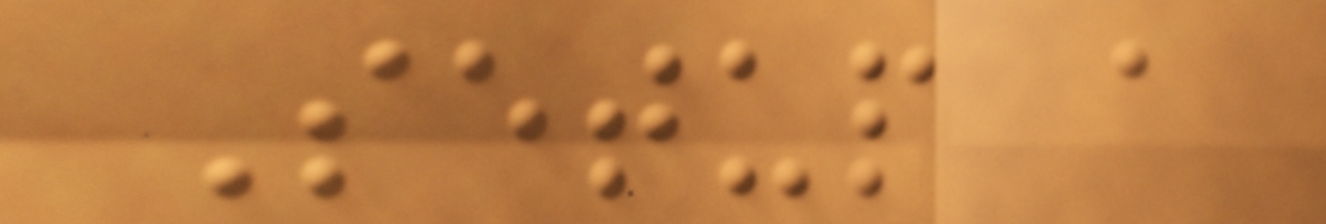Setup a
